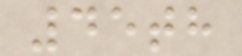45th
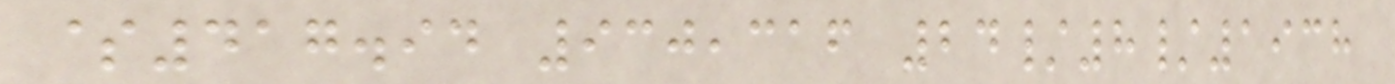$417.94 930,316 24/8/1938
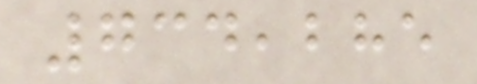734,285
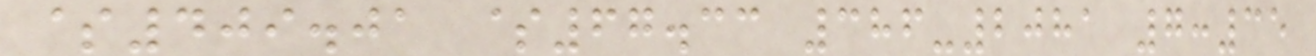$409.01 $67.33 386-2081 7:35
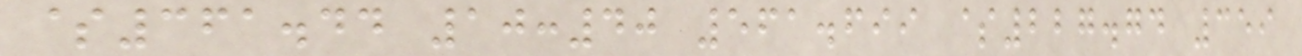$361.44 10:40 561.699 $227.74 359
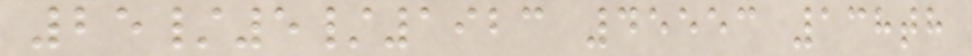25/5/1923 45553 138th
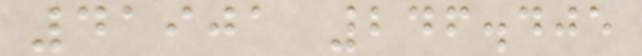41901 246.405
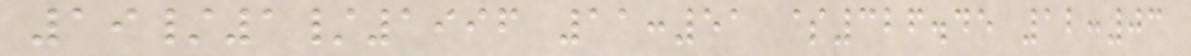19/1/1996 11:51 $326.45 12:03
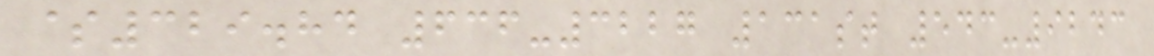$329.84 636-3227 131st 543-9243
